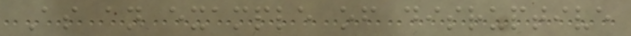As an example of disruptive
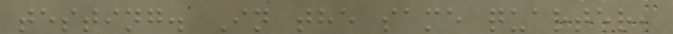testing. In the same quarter,
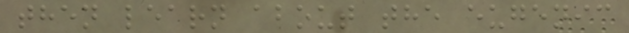then learn about the eugenic
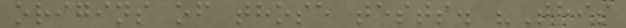origins of those tests. "This
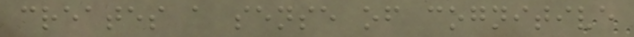creates a sense of cognitive
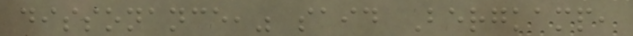dissonance," said Bergkamp,
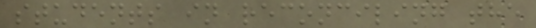students in reconciling the
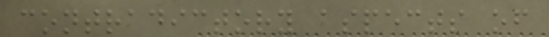contradictory aspects of
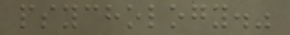psychology."
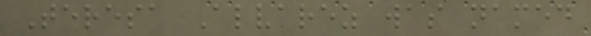Teresa Alvarez was named
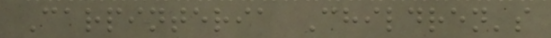Carpinteria Children's
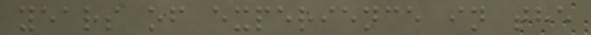years of experience in the
